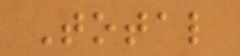Total
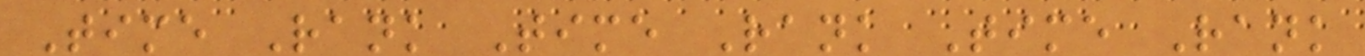Time Rank Time Rank Time Rank
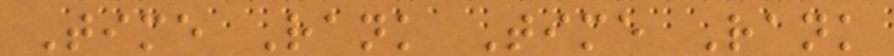Time Rank Time Rank
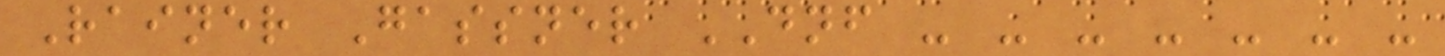Rainer Gassner DNF - - - - - - -
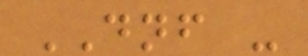DNF -
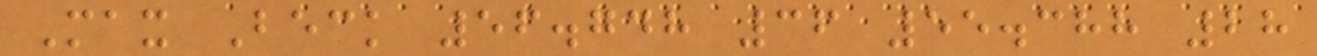Max Beck 56.748 36 55.388 28
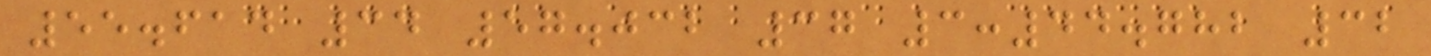55.614 34 57.032 37 3:44.782 32
